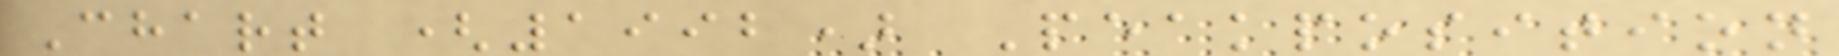Chart (1992) Peakposition
